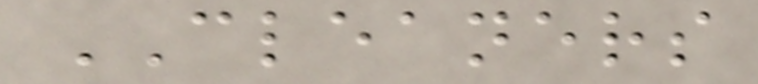CLEANERS
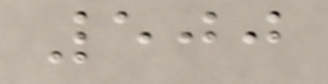500
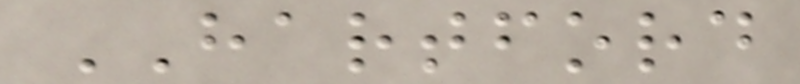HARTFORD
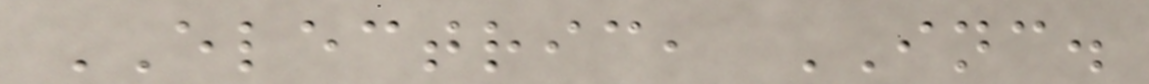ELECTRIC, INC.
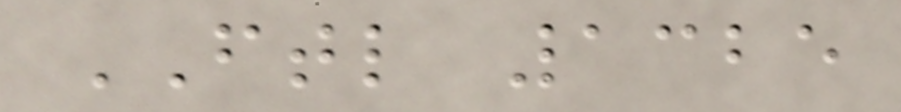FTL 1325
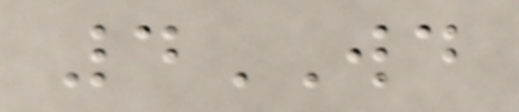4WD
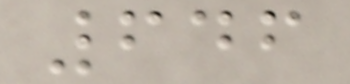646
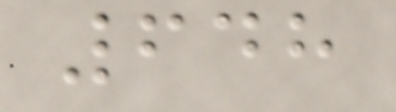648
